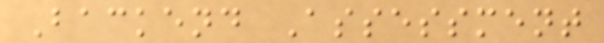Backend Assessment
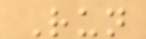Run
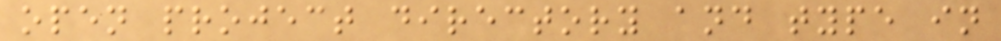open project directory and type in
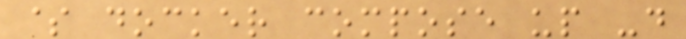$ docker compose up -d
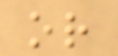or
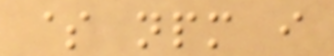$ npm i
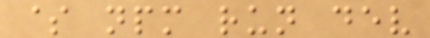$ npm run dev
